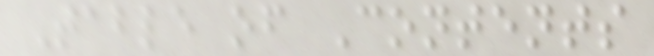Table of Contents
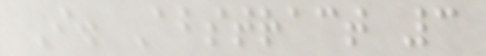I. Abstract 3
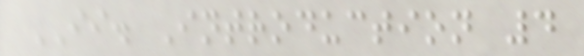II. Introduction 4
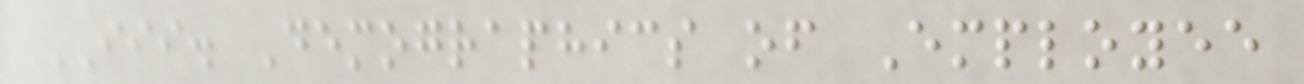III. Demographics of Employee
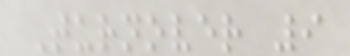Turnover 9
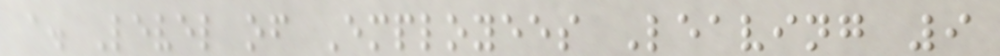a. Level of Employees Leaving 9
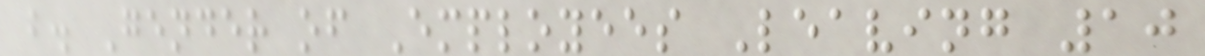b. Gender of Employees Leaving 10
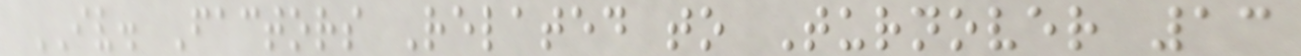IV. Factors Related to Turnover 13
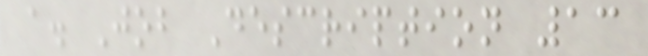a. Job Description 13
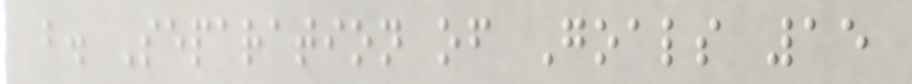b. Separation of Goals 15
